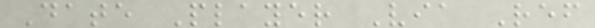Date Player Via Ref
